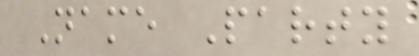Name Party
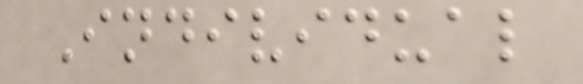Individual
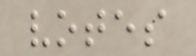votes
